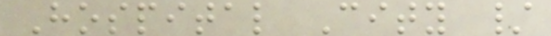Hospital City /
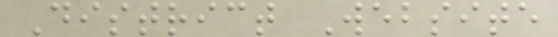District Website
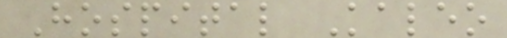Hospital Kaleo
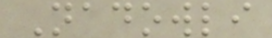Nadowli
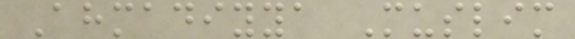Ahmadiyya Muslim
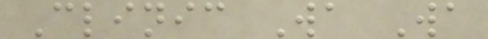Clinic Wa Wa
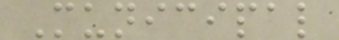Municipal
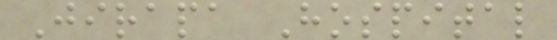Jirapa Hospital
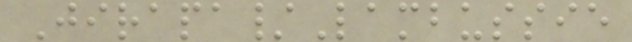Jirapa/Lambussie
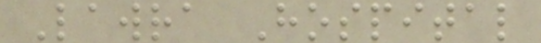Lawra Hospital
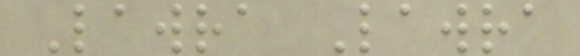Lawra Lawra
